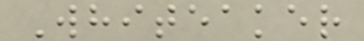Whiteaker
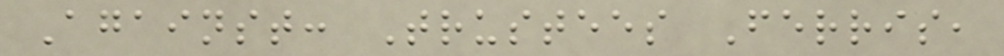Against: Trustees Ferris,
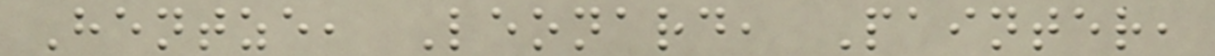Hentze, Leonard, Painter,
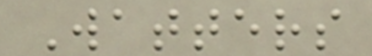Watters
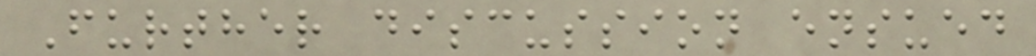Further discussion ensued
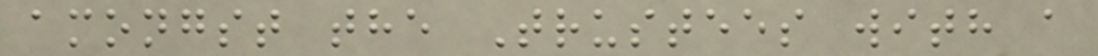amongst the Trustees with a
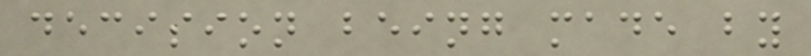decision being made by
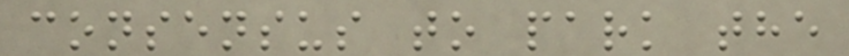consensus to park the
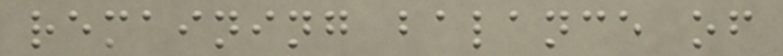remaining balance of
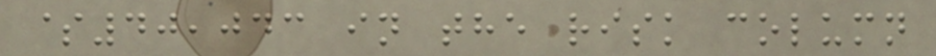$40,043 in the risk column
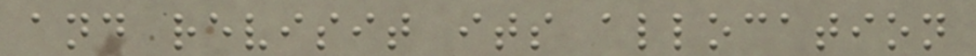and revisit its allocation
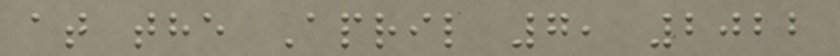at the April 7, 2022
